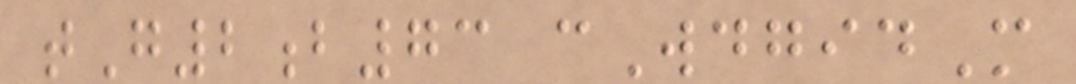tG2b73 cWdgidM
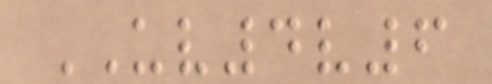UV4v6
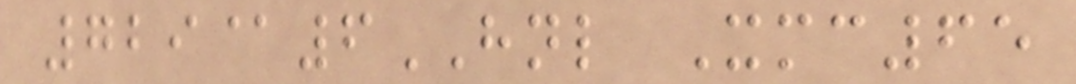729@6HNL Xmc65
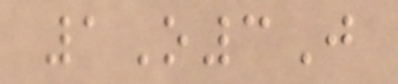1O3J
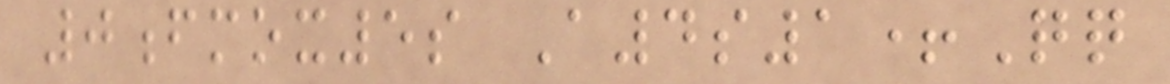0fmox5s A4s1+Qq
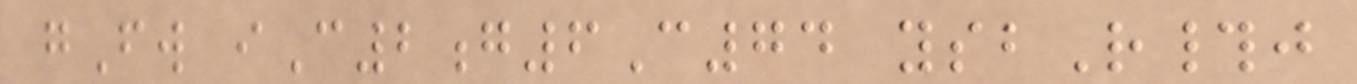gFw iC2g6C74 ysbR#j
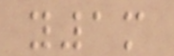y1m
